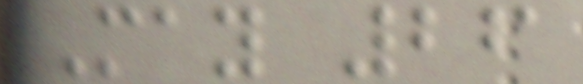May 26
